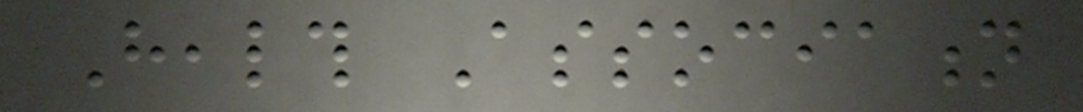Health Association
